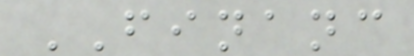FINANC
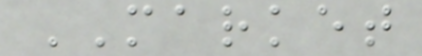MARKET
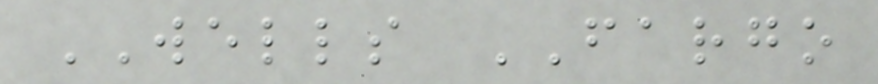WELLS FARGO
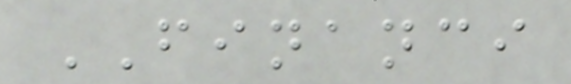FINANCI
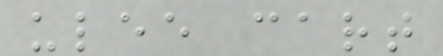ulee cart
